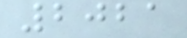2021
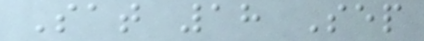Sat 18 Sep
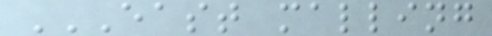EAST MALLING
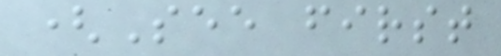(See first
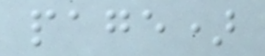page)
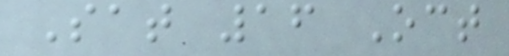Sat 16 Oct
